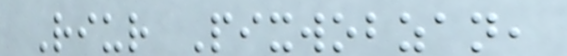Riur Pixwobzan,
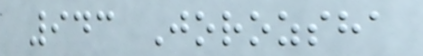943 Jorozsha
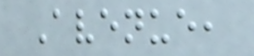Avenue,
